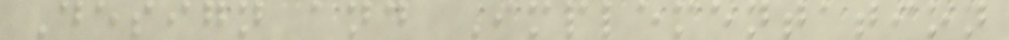Design and Implementation
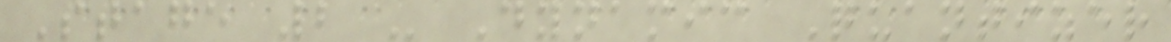Stage 2 - Dynamic Quantizer
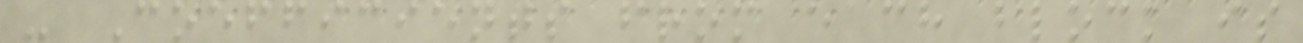- Coefficients from each block is
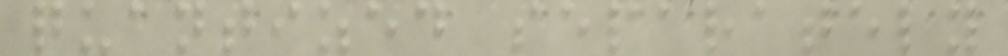quantized separately
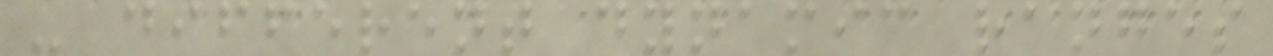- different dynamic ranges
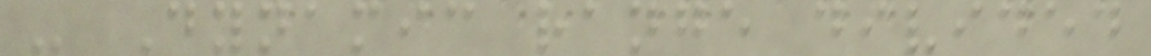- Dynamic range divided
